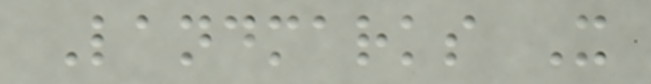Landmarks X
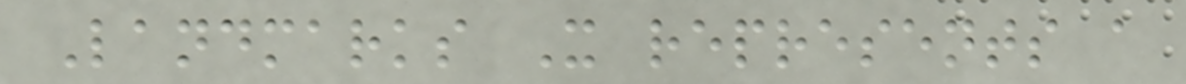Landmarks X represents a
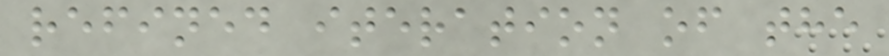refined iteration of the
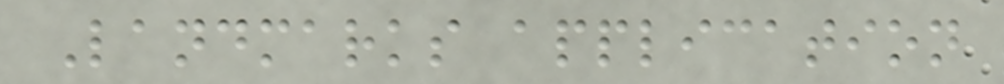Landmarks application
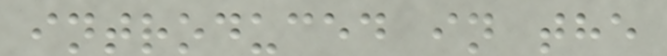introduced in the
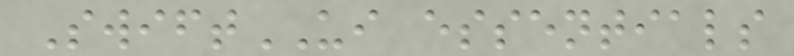SwiftUI essentials
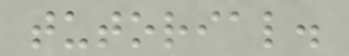tutorial.
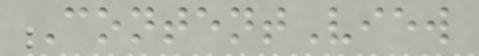ContentView
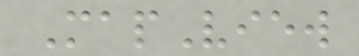MapView
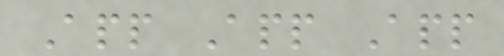App App App
